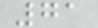71
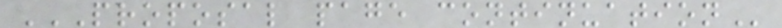PROPOSAL PAGE CONTINUATION
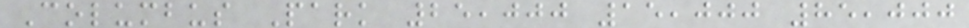Columbus Park 25,000 15,000 85,000
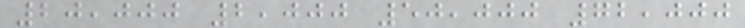20,000 2,000 50,000 72,000
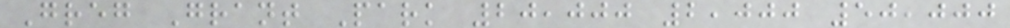Greg Grant Park 20,000 2,000 50,000
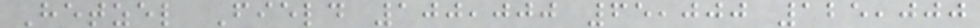Hetzel Field 100,000 65,000 125,000
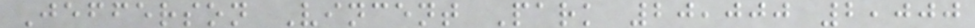Jefferson Vincent Park 20,000 2,000
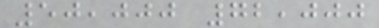50,000 72,000
